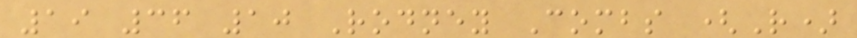19 36 10 Rodney Combs (R)
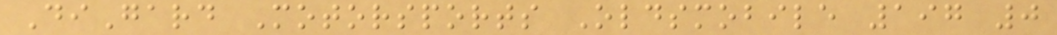DiGard Motorsports Oldsmobile 197 0
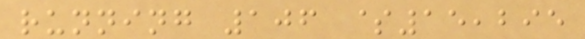running 106 $15,295
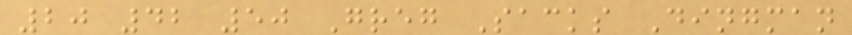20 42 50 Greg Sacks Dingman
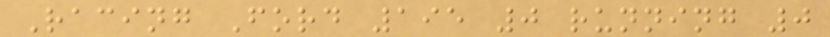Racing Ford 195 0 running 0
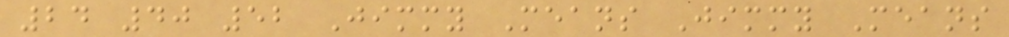24 40 52 Jimmy Means Jimmy Means
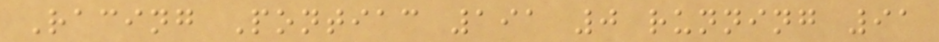Racing Pontiac 191 0 running 91
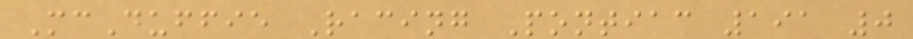McDuffie Racing Pontiac 191 0
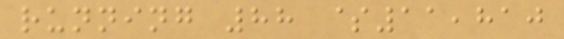running 88 $11,810
